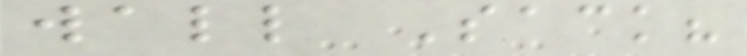wall Sack?
